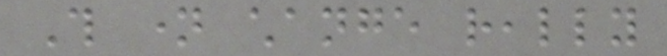This name change really
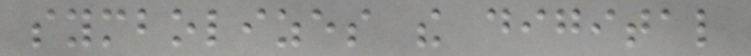symbolizes the digital
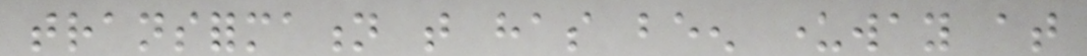transformation that has been underway at
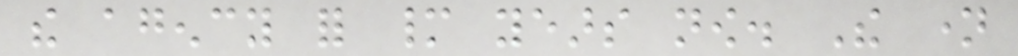the agency for many years now. The name
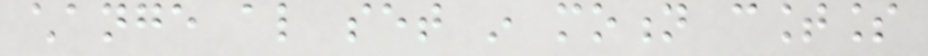change also set in motion countless
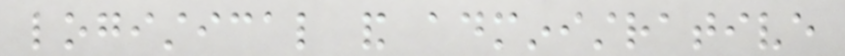logistical and administrative
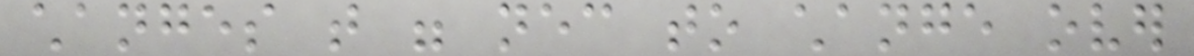changes that were necessary to change over
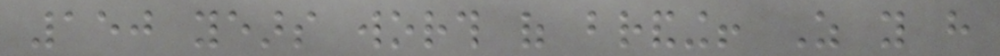150 years worth of branding! As you have
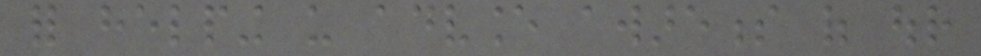for helping us advance awareness of our
